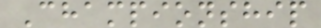Championship
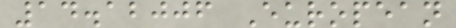14.12006 European
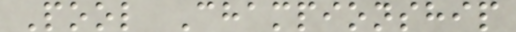Pool Championship
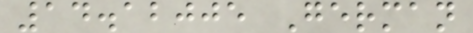14.12005 German
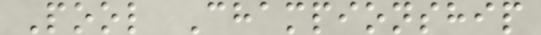Pool Championship
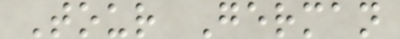Tour German
